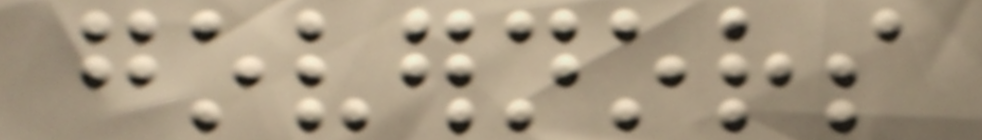governors
